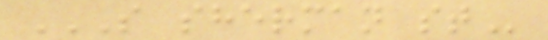S SHERMAN ST
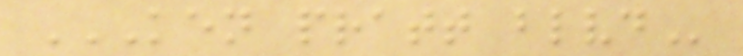KEN PRATT BLVD
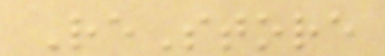ReStore
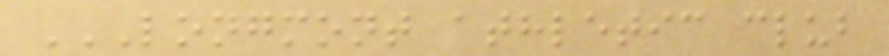LONGMONT ATHLETIC CLUB
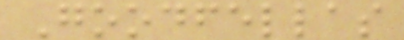Goodfellas
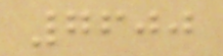7600
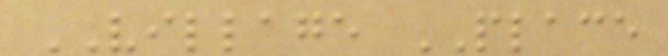VILLAGE PLACE
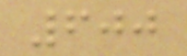600
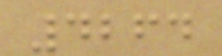4264
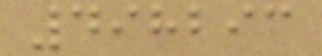498293
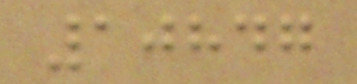10847
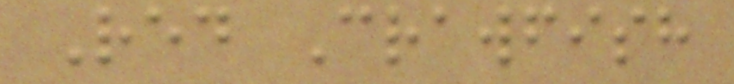Red Crawfish
